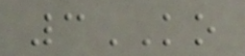3KO
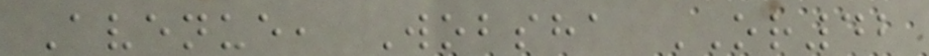Avenue, Wobsha OR42
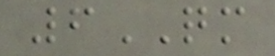6QM
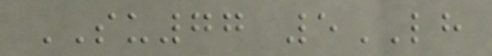SU77 5LH
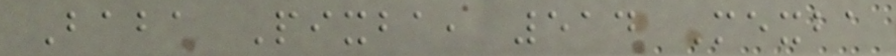Baba Pixba, 514 Mexba
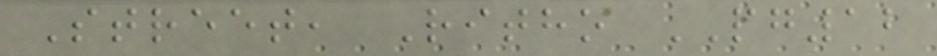Street, Ritho PG12
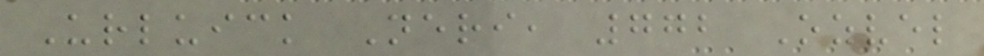Urluick Neri, 772 Ozvel
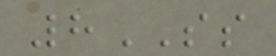8SS
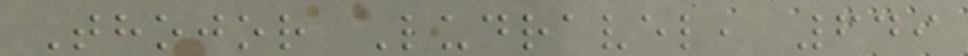Thojor Ludravel, 649
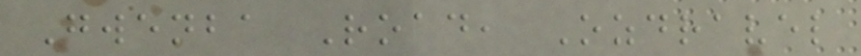Gwenba Road, Ozdravel
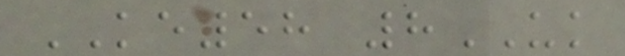KE58 8UK
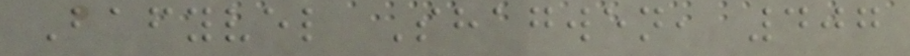Bafyvel Shagwen, 407
